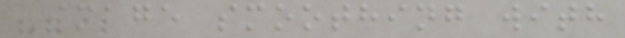Image smoothing with
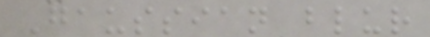Gaussian blur
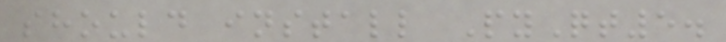should install PyQt5.
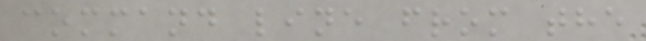command line from the
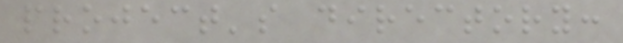project's directory:
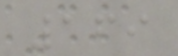169
